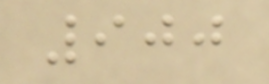900
